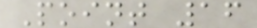Point 16
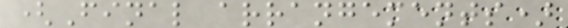(Final arrangements)
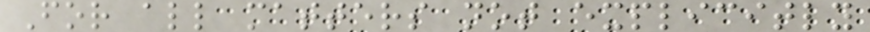For all matters not explicitly
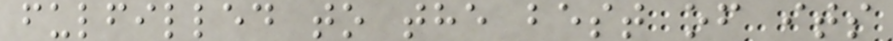fulfilled to the best of its
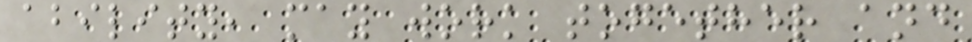ability, may work together and
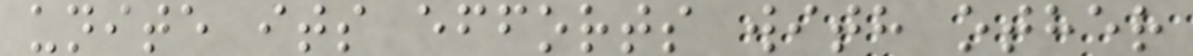unite its efforts with other
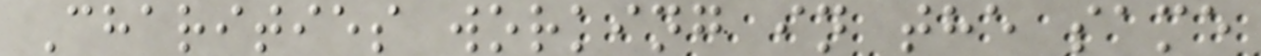Charities working in the same
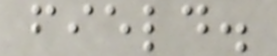field.
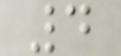4
